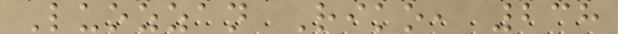Luozzan Riko, 238
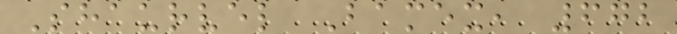Shaurvel Bamex, 672
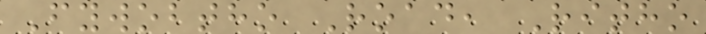Fywobtho Road, Ritho
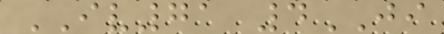IV71 4JI
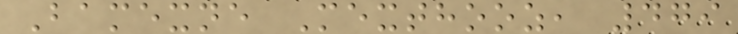Bamexne Mexthooz, 479
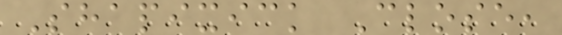Shapixick Close,
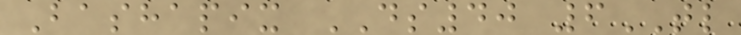Bashapix DS40 6TL
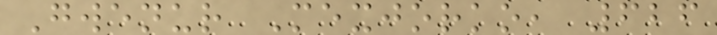Gwenur Mexjorko, 626
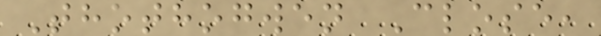Thothogwen Close,
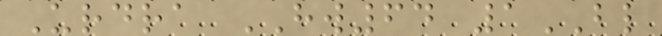Urdra HW64 1BL
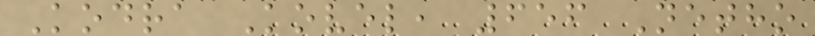Kodra Kovel, 656 Netho
